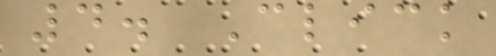4. Click
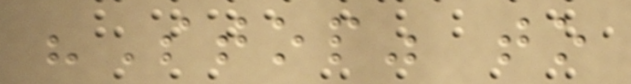"Stop" to
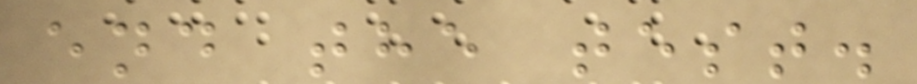end the test.
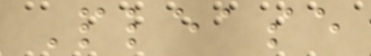Please
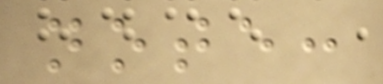note:
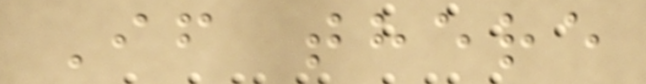If there
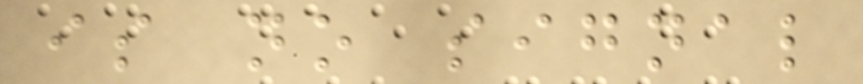is no signal
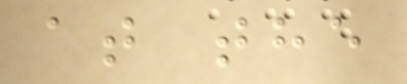at the
